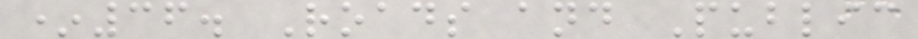*36. Roads and Public
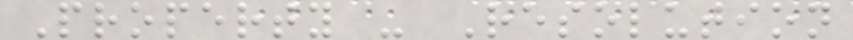Property - Resolution
